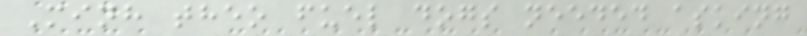Minh theo fuel dogs needed asking
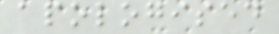apologised
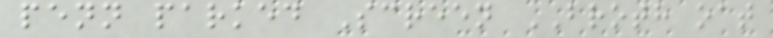penn parked Screen BROTH oat
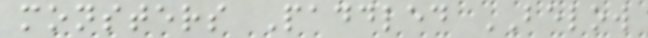monsters Paddled BELOW
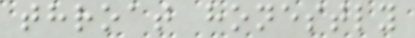throat honestly
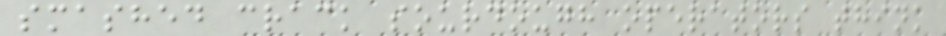smashed crack sourdough operators think
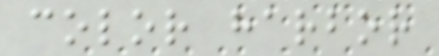color harbor
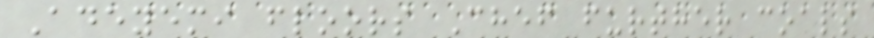Adeyemi floors Chef further coals
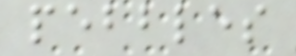pebbles
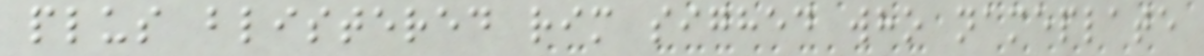plus blistered rim sighed who nameplate
